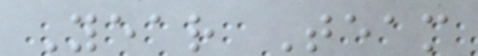Year Team
